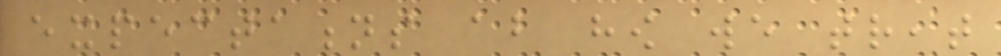expectations about how we treat
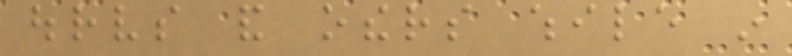ourselves and others while in
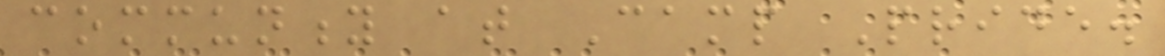community at Camp Pride.
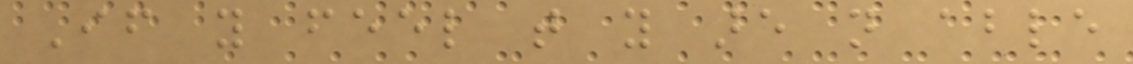If you feel that you are not able
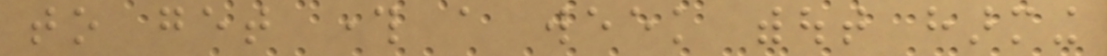to get through a week without harming
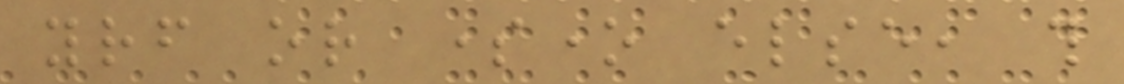yourself or someone else, this
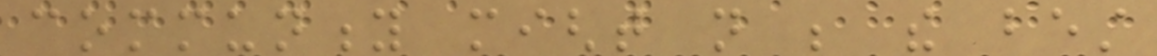community might not be the best
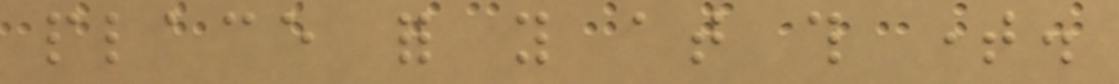place for you at this time.
